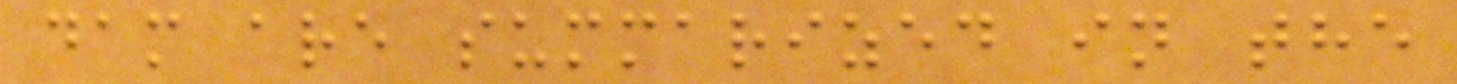dam are summarized in the
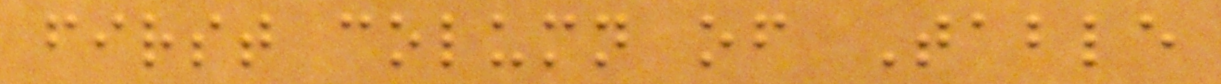first column of Table
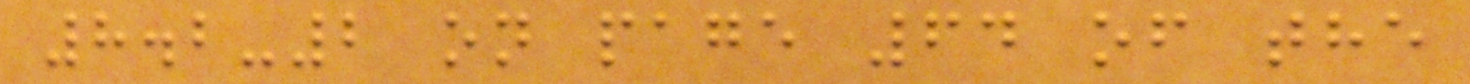8.2-2 on page 64 of the
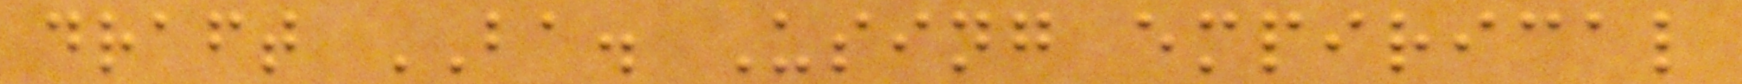draft BA. Using empirical
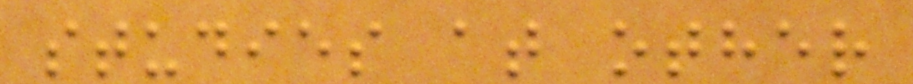studies at other
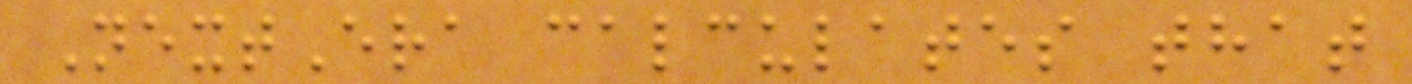NextEra calculates that
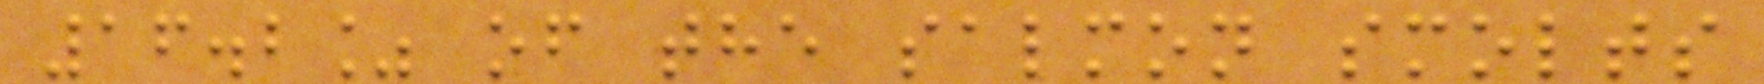16.2% of the salmon smolts
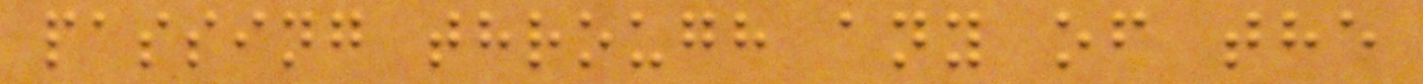passing through any of the
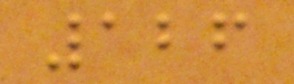126
